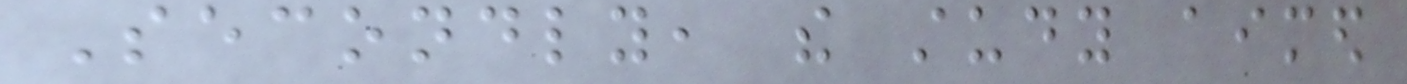Secondly, the study aimed
